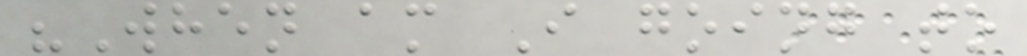"When am I going to
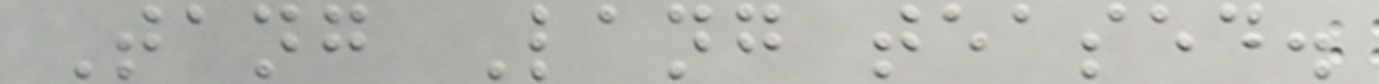Tang Lang teased.
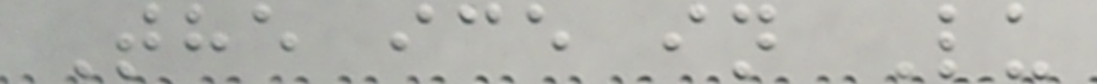The ice in Lu
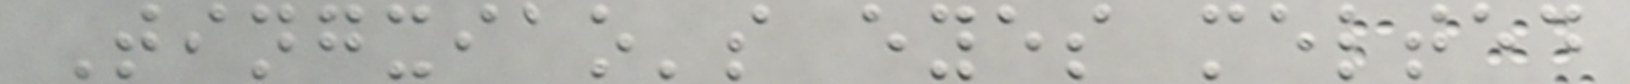Tingxiao's eyes melted
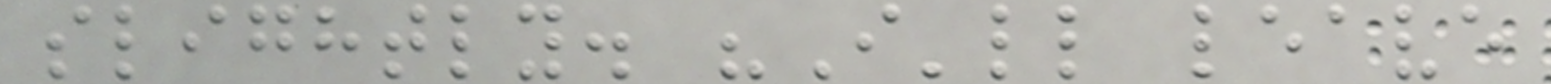slightly. "I'll leave
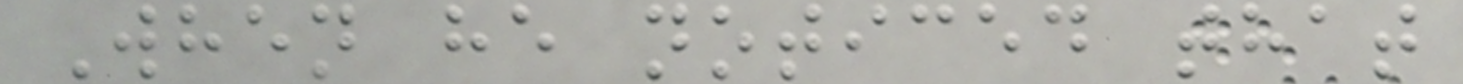When he noticed that
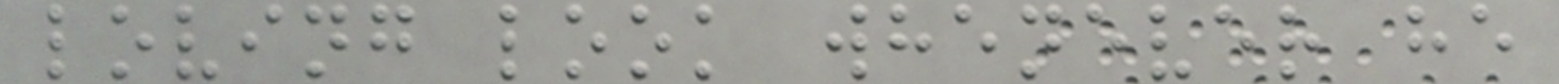loving look whenever he
